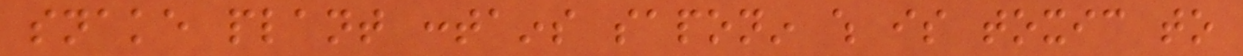snake plant contains saponin which is toxic to
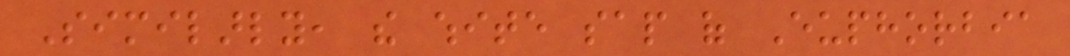Similarly, the white sap of Euphorbia
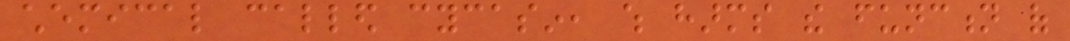chemical called cycasin, which harms the function of
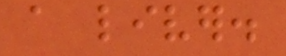a liver.
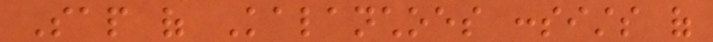Sap of Kalanchoes consists of
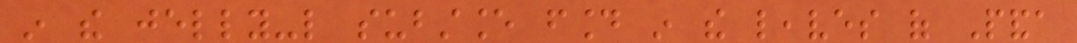in the jelly-like substance found in the leaves of Panda
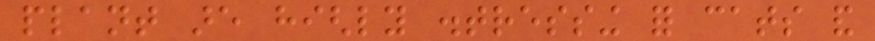plant are highly distressing for cats and
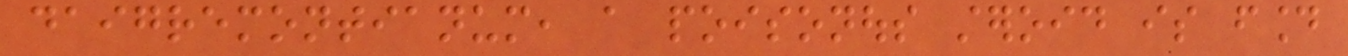daigremontianum, a poisonous steroid is found
